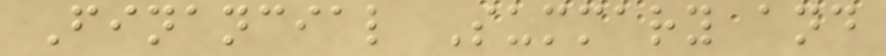Financial Summary and
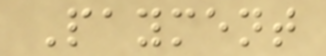Payment
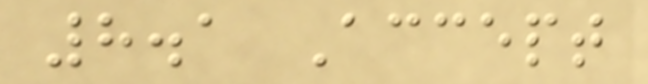8.1 Accept
